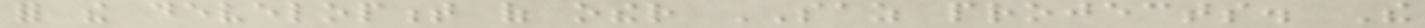for the development of other SAZ projects. The
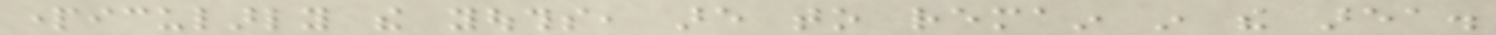particularly the youths, are to remain in the area.
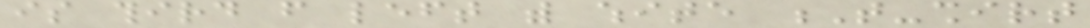is third from left with white T-shirt
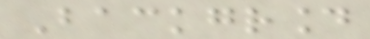Background
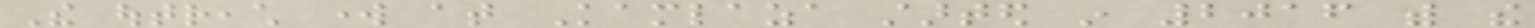The outreach work at Kamlaza started in 2016 with the
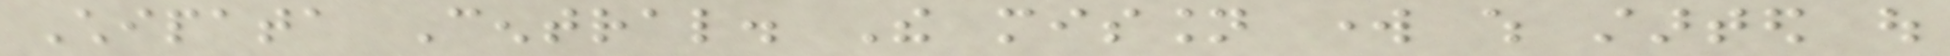Chipata Central. The mission work which started out
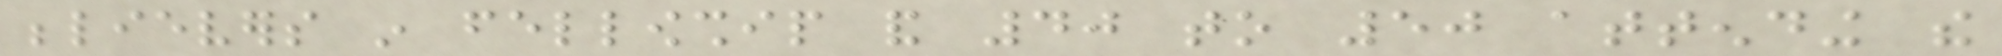believers in fellowship and 40 to 50 attending the
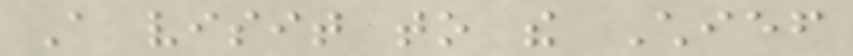A visit to the Chief
